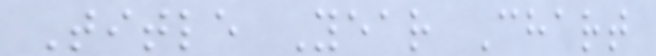Title Year Chart
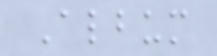Album
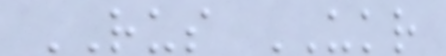RUS UKR
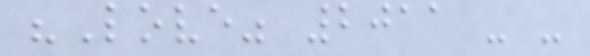"Love" 2011 - -
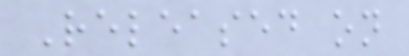Released on
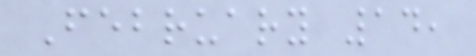February 14,
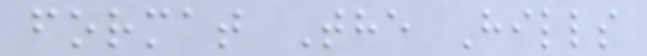format The Hills
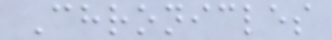Chronicles
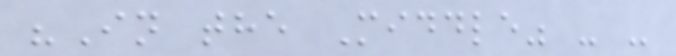"In the Middle" - -
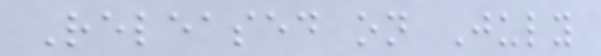Released on July
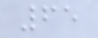65
